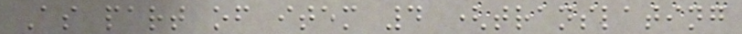As part of item 4 (translating
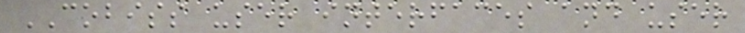COBISS user interfaces and user
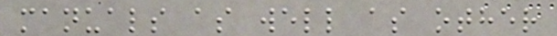manuals as well as other
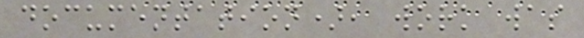documentation), work was
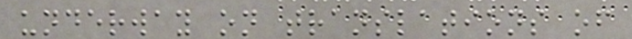underway on translations of
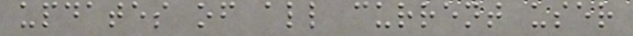updates of all current user
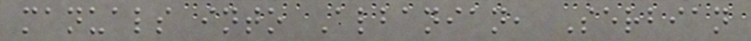manuals into Albanian, Serbian
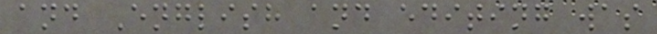and English and editing was
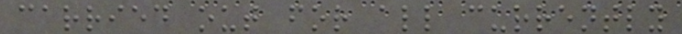carried out for all currently
